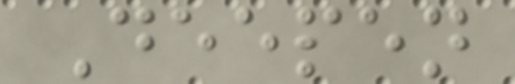Deepen
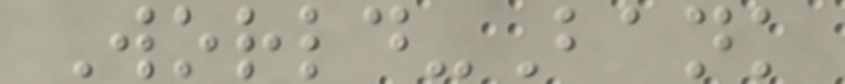World-Bank
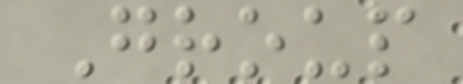Group
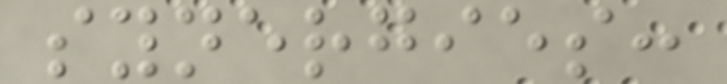synergies:
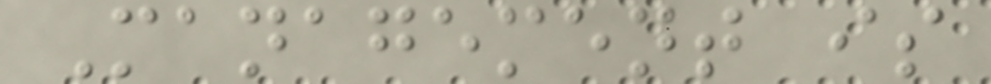Management is
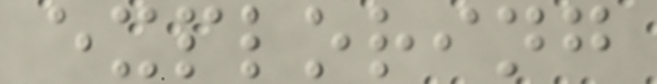exploring
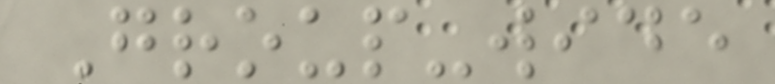Group-wide
